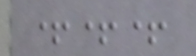+++
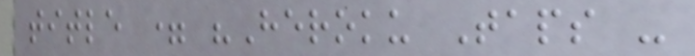title = "Heroku Taps -
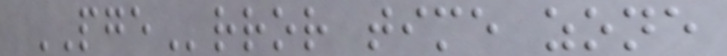PGError time zone
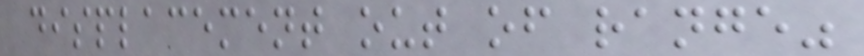displacement out of range"
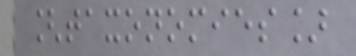[taxonomies]
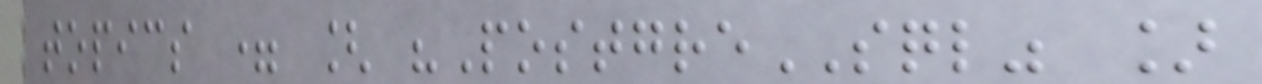topics = [ "PostgreSQL" ]
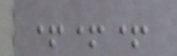+++
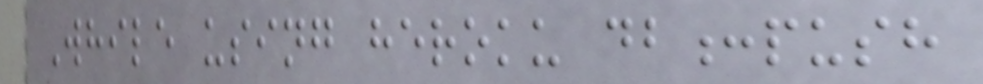While using heroku db:push
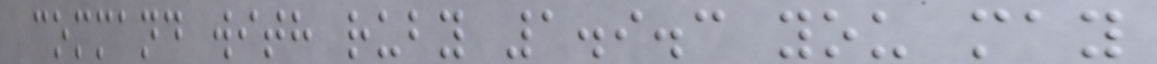command with ruby 1.9.3 you may
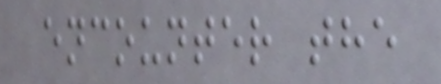encounter the
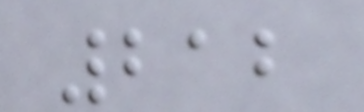212
